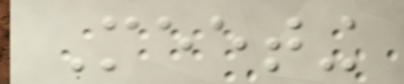Meeting
